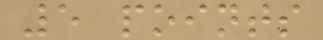5 points
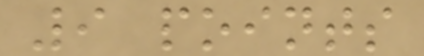9 points
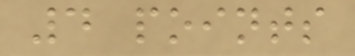4 points
